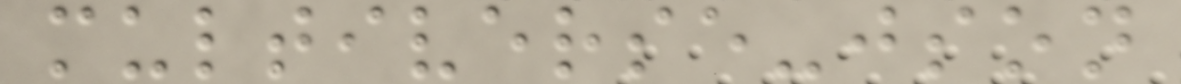multiverse-json
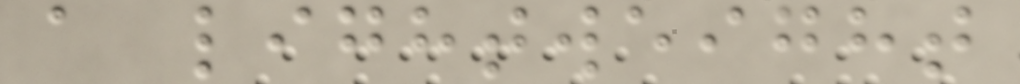a lightweight
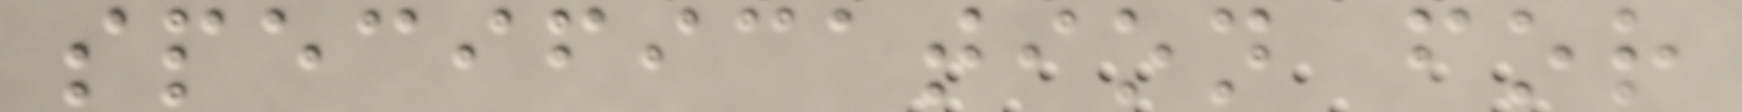specification for
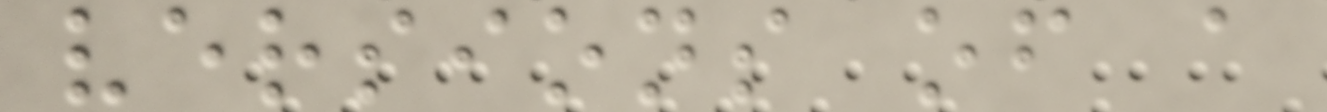versions of a
